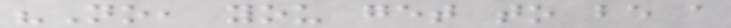"No, you get to be a
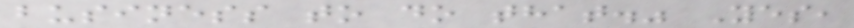business to do that." Yes,
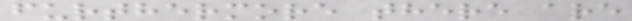furthermore there are
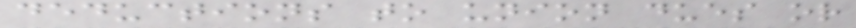deductions to union dues or
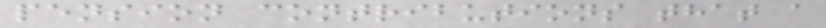pension contributions that a
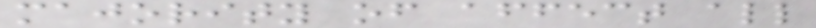majority of affect all
